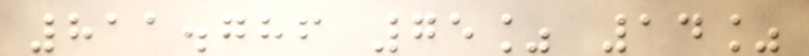811.786 75% 14%
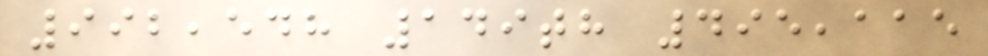992,548 149th 495,115
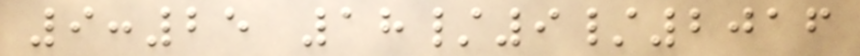9:25 18/9/2016
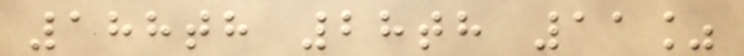188th 28th 11%
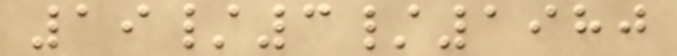19/3/1980
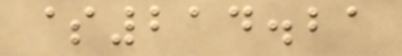$214.21
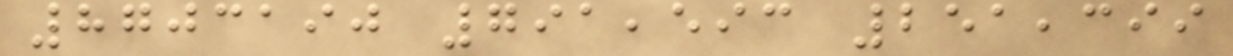8703190 791,593 251,399
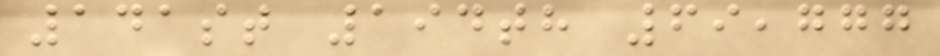141st 194th 69,777
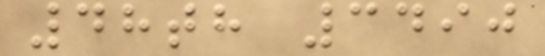48th 3490
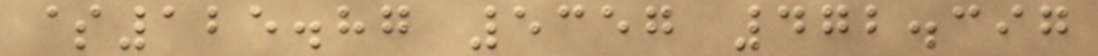$125.87 5357 472.397
